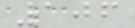106
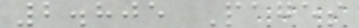2.805 Pages
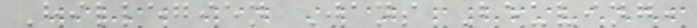Hillegien Jans Beuving,
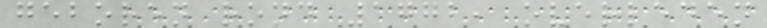geboren rond 1772, overleden
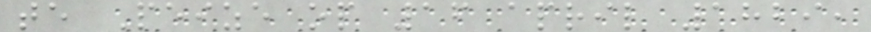te Peize op 16 april 1829,
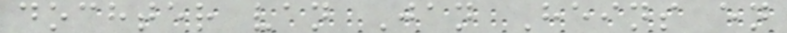dochter van Jan Heins en
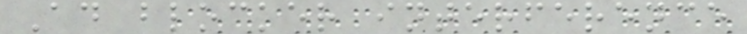Ad blocker interference
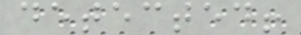detected!
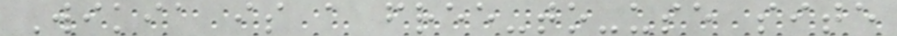Wikia is a free-to-use site
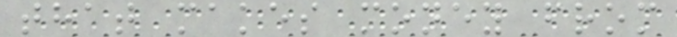that makes money from
